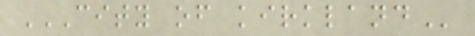CITY OF KIRKLAND
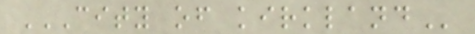CITY OF KIRKLAND
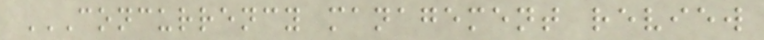CONCURRENCY MANAGEMENT REVIEW
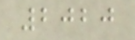2020
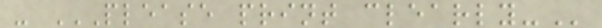- PLEASE PRINT CLEARLY-
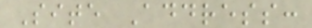Site Address:
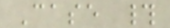Case #
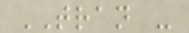TRAN -
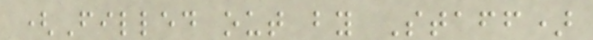(Filled out by Staff)
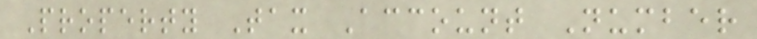Property Tax Account Number
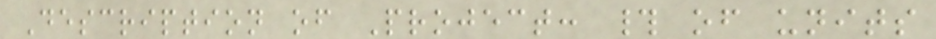Description of Project: # of units
